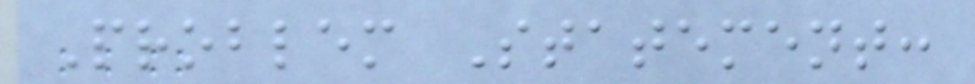Problem Statement:
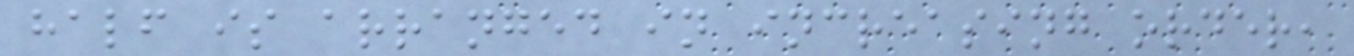half is arranged in increasing order,
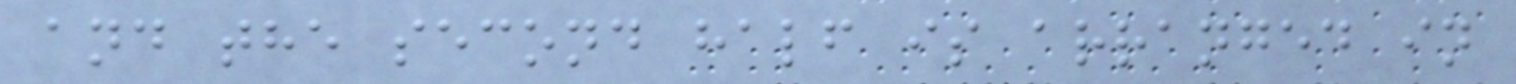and the second half is arranged in
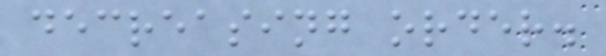decreasing order.
